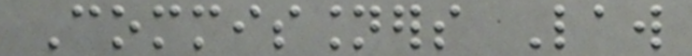Commissioners Law
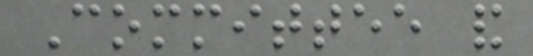Committee and
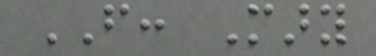FROM: Mary
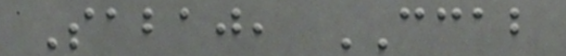Sabaj, CCAB
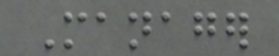Manager
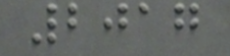2017
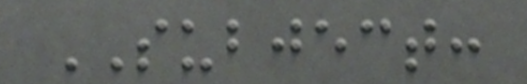SUBJECT:
